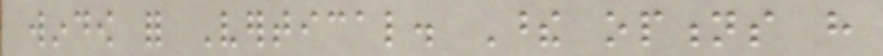window for Vertical. These options have
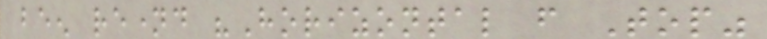been renamed "Horizontal from Top"
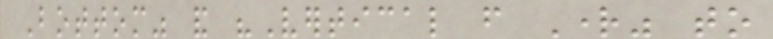Bottom" and "Vertical from Right" to
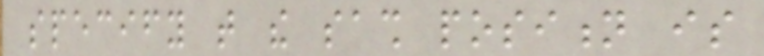specify that the sash position is
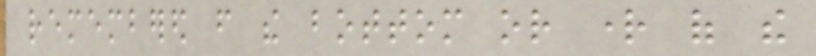remembered from the bottom or right of the
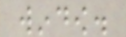window.
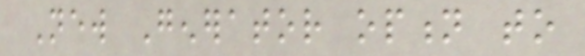New Generator option to
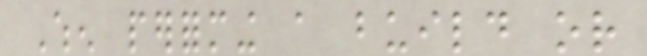When performing a build or
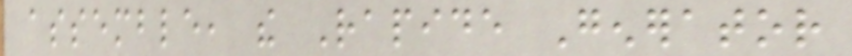assemble, the Rapide Generator
